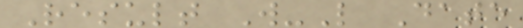Result W-L Date
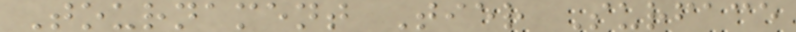Tournament Tier Surface
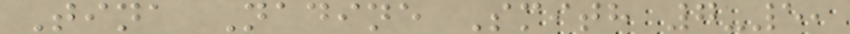Tina Nadine Smith 7-5,
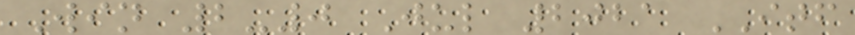Win 2-0 Jul 2021 ITF
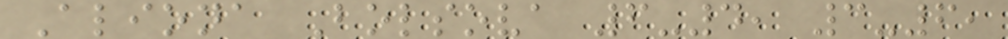Aliona Bolsova 6-4, 3-6,
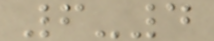6-4
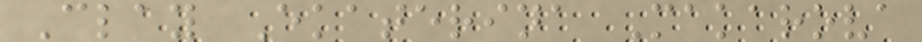Clay Ekaterina Makarova
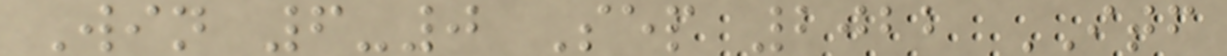Win 6-0 Sep 2022 ITF
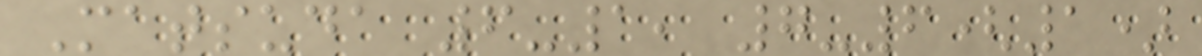Matsuda 6-1, 7-6(1)
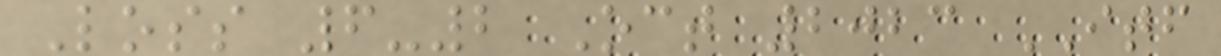Loss 6-2 Oct 2023 ITF
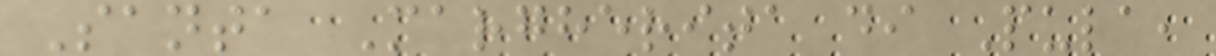Santa Margherita di Pula,
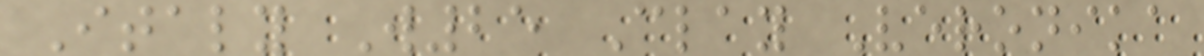Italy W25 Clay Veronika
